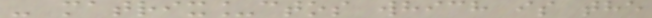- matrix_ctos which is the
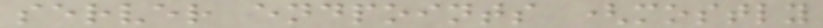server endpoints (mostly
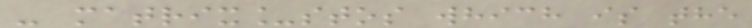- matrix_stos which is the
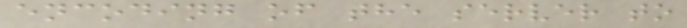encoding of the server to
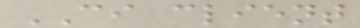CI client
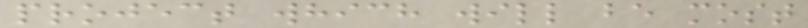project which will be most
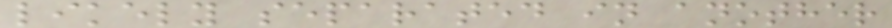likely separated in another
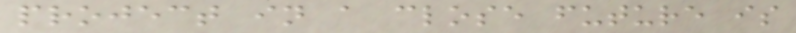project in a close future is
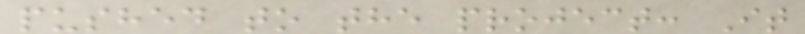pushed to the project: It
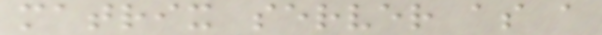matrix server as a
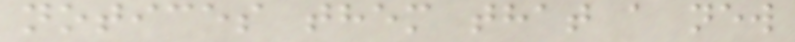notices them that a new
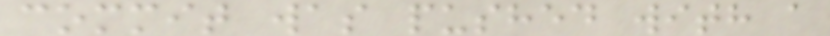commit was pushed with a
